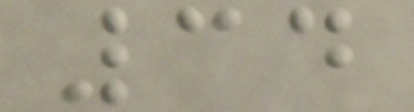34
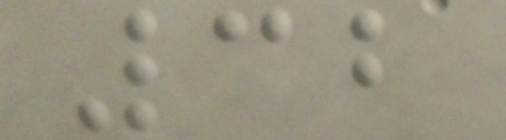32
